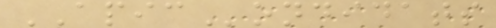APICondidats
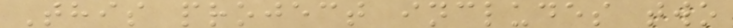This project includes two
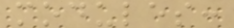modules:
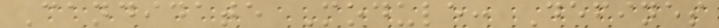Candidate Module: Defines
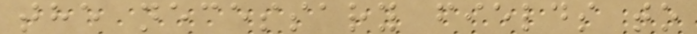the necessary fields to
